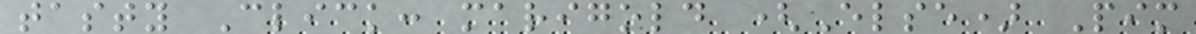tasty Click: marigold (Else) Pim
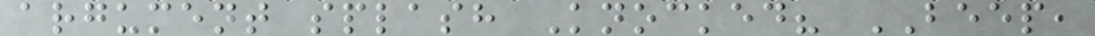argument splash Knocked? BEEP,
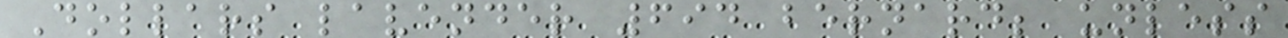Dollars lavender 694 bernard; unless
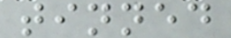tinned
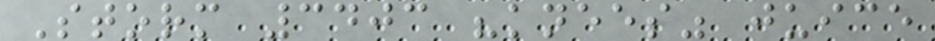Storm 3403 "knees" juice
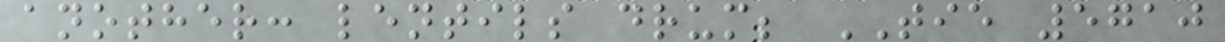another: lentils drum; TIE 5710
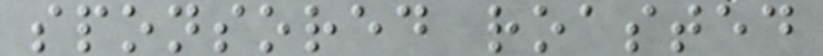sponsored roasted
